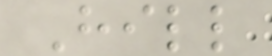Hill
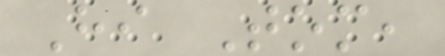Hi Tom,
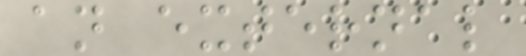an external
